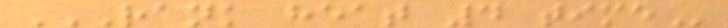RANK HEAT 4 TIME
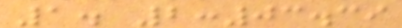1. 2:03.39
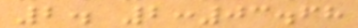2. 2:03.68
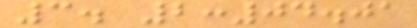3. 2:04.01
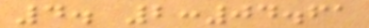4. 2:04.61
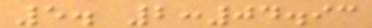5. 2:04.93
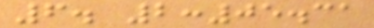6. 2:05.31
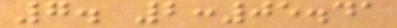7. 2:05.41
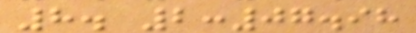8. 2:07.98
